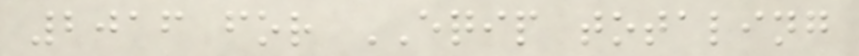2016 for EQIP totaling
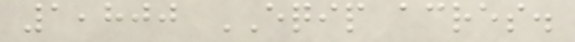1,800 EQIP acres.
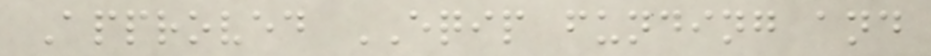Approved EQIP funding and
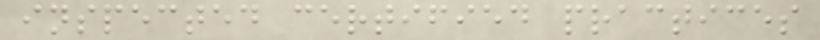inspected certified practices
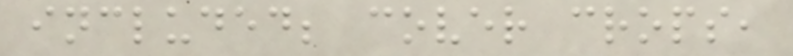included; cover crops,
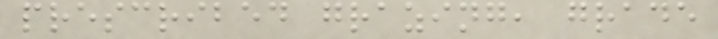prescribed grazing, grade
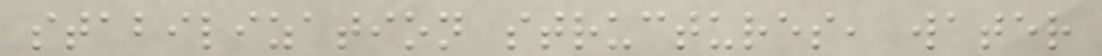stabilization structures, water
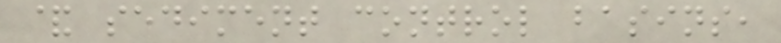& sediment control basins,
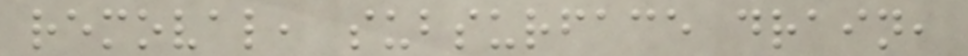removal, subsurface drain,
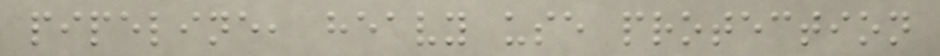pipeline, heavy use protection
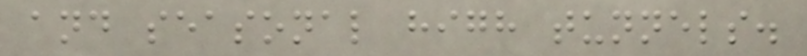and seasonal high tunnels.
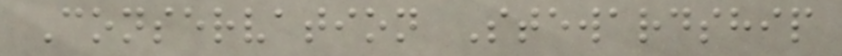Conservation Stewardship
